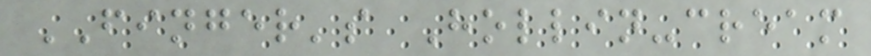FINGER's Hollin-cream
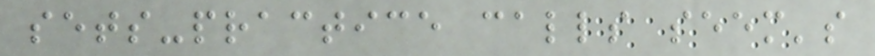sets-practice calls seem's
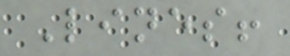Lines!
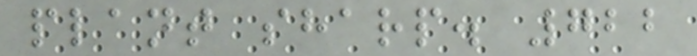plant sharp. 722
